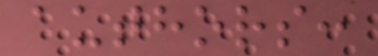authors:
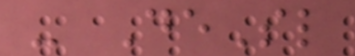- DeSl
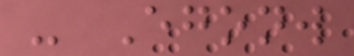- Egonw
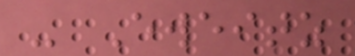- Eweitz
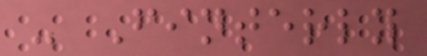- Finterly
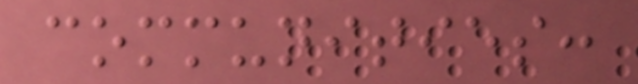communities:
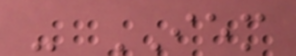- IEM
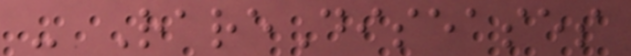- RareDiseases
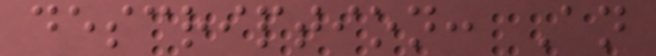description: An
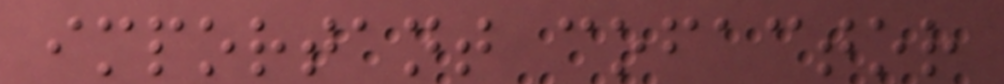important cofactor
